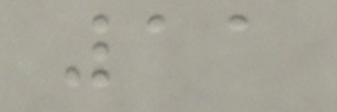11
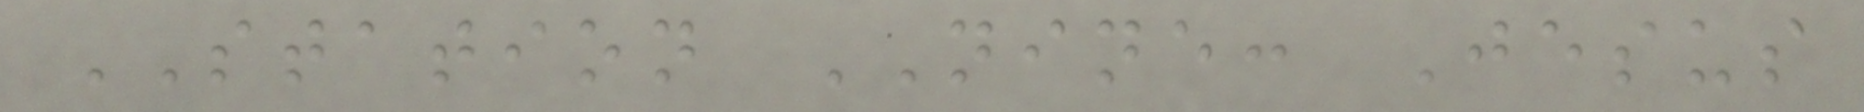STATION NINE: Jesus
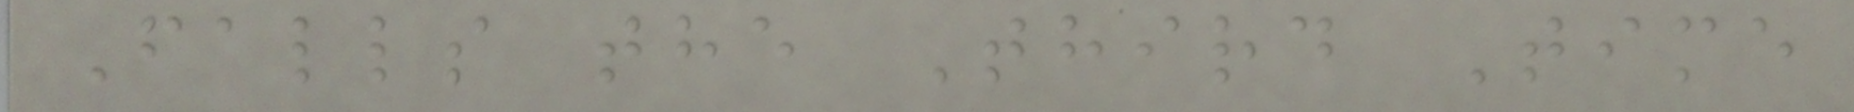Falls the Third Time
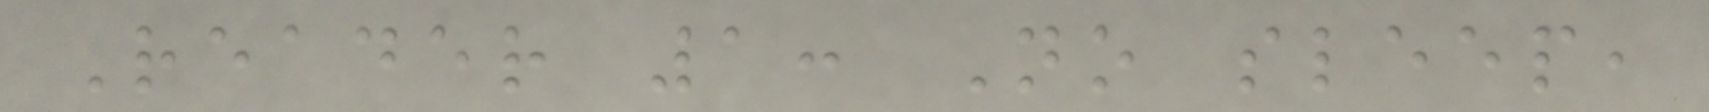Reader 1: No sleep,
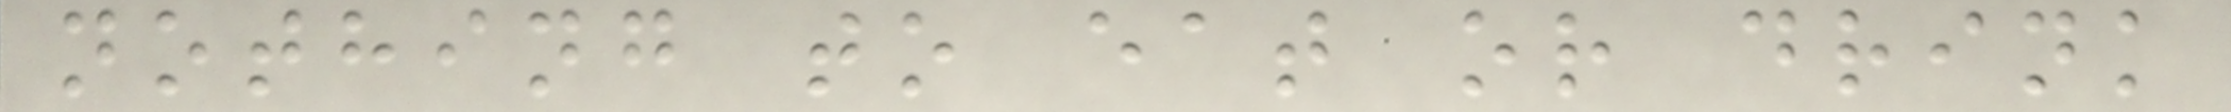nothing to eat or drink
